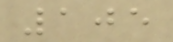105
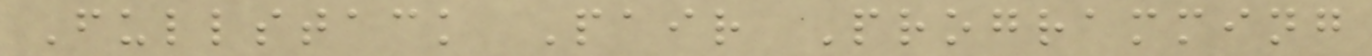Fullstack Pair Programming
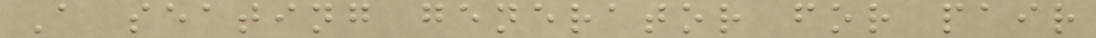A seating generator for pair
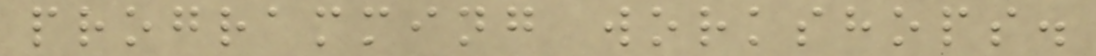programming workshops.
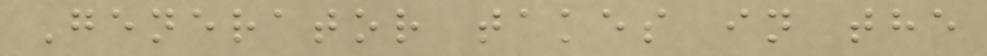Generator takes in the
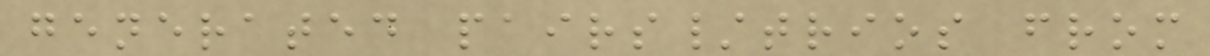generated pairs/trios from
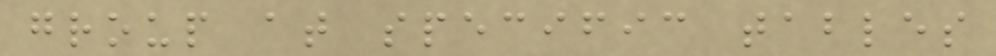group at specific tables
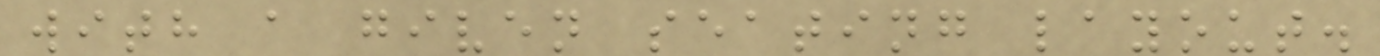with a given seating layout.
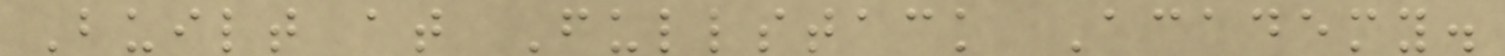Built at Fullstack Academy.
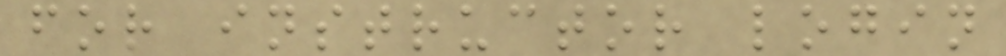for instructor login
